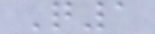Q1
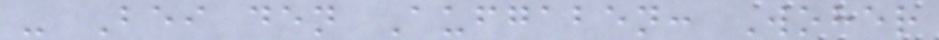- Bei den Aufgaben: Woher
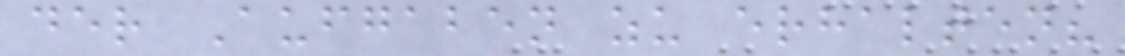der Aufgaben zu erhalten?
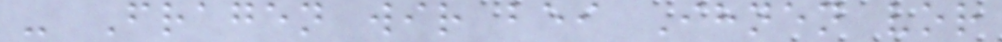- Fragen wir bei Ihnen vor
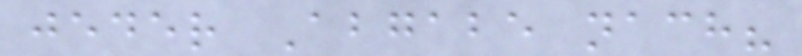jeder Abgabe nach?
